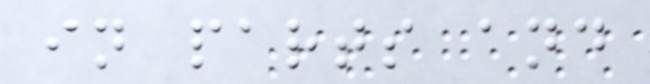in parts and
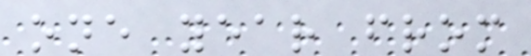one year from
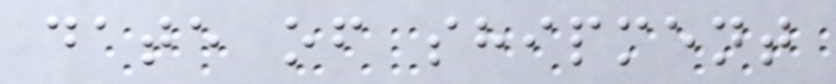date of shipment
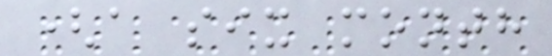(a six month
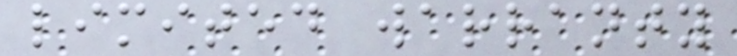limited warranty
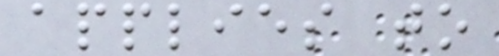applies to
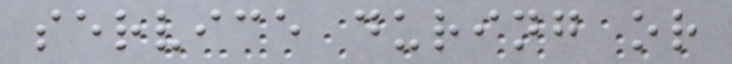service during or
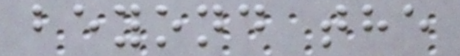beyond the
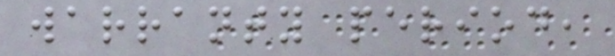warranty period,
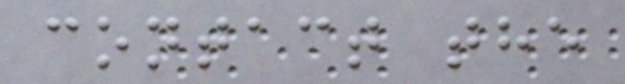contact the
